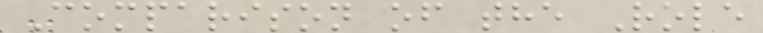Comparison of the Role
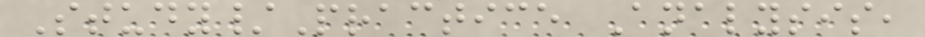Study/Practice Analysis,
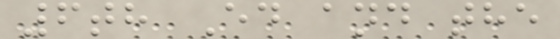6th Ed and the
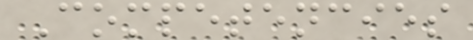Competencies
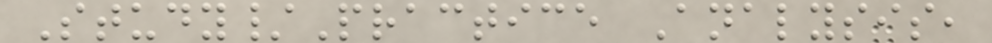Study/Practice Analysis,
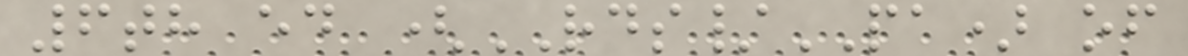6th ed (RDS/PA) of
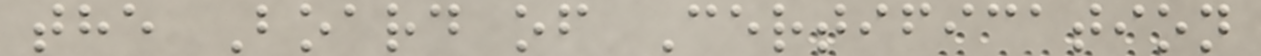the Board of Certification
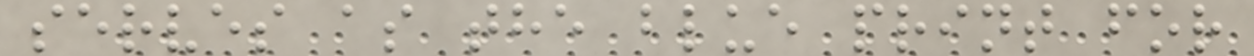serves as the blue print for
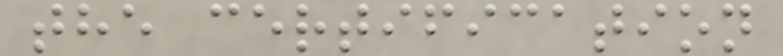the certification
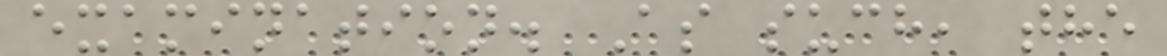examination. As such, the
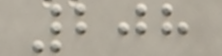208
